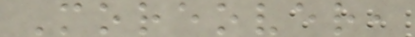Moreover,
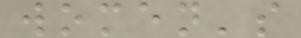women's
